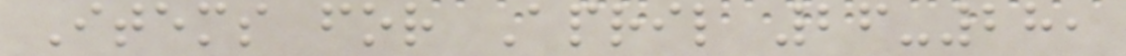Items for April 26-28,
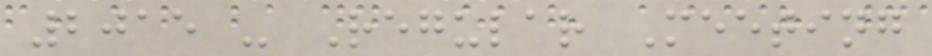2015 - Regular Meeting
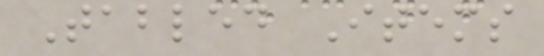Tabled Items
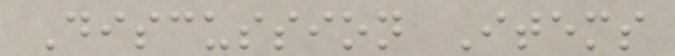Discussion Items
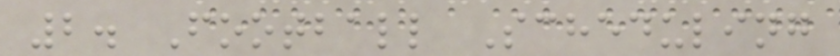2. Football Scheduling
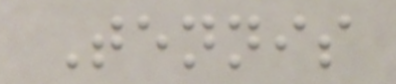Tennis
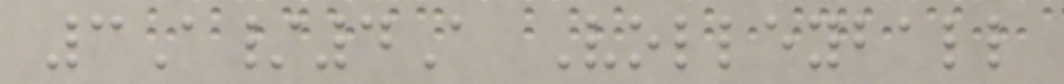3A/4A Volleyball
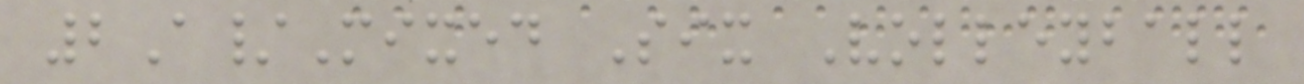2A/Mixed Six Volleyball
